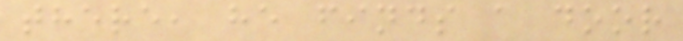there, he finds a door
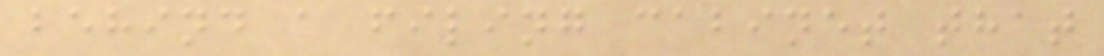behind a filing cabinet that
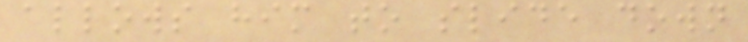allows him to slide down
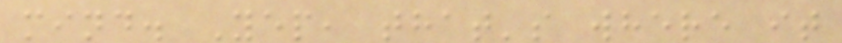mind. Yep, that's where it
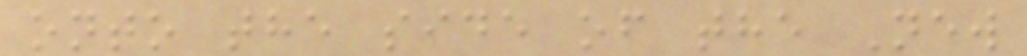onto the side of the New
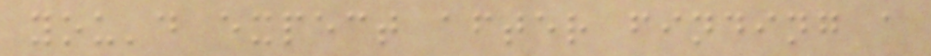you'd expect after finding a
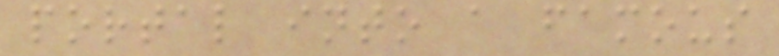portal into a famous
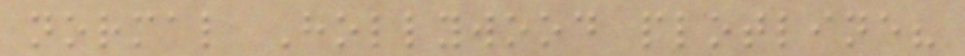normal Hollywood plotline?
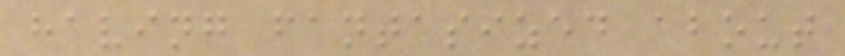having fantasized about
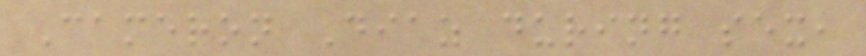Cameron Diaz during sex,
